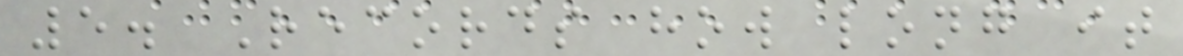5. Records how long it
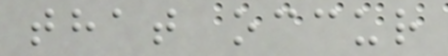that occur
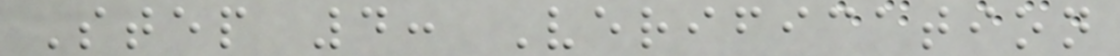Step 4: Verification
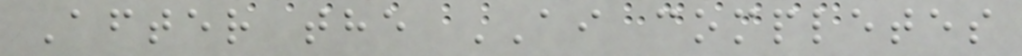After the AI completes
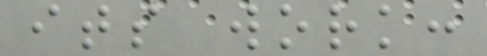its work:
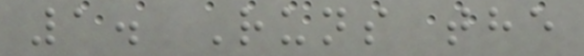1. Runs the
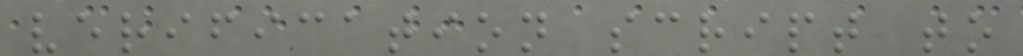verification script to
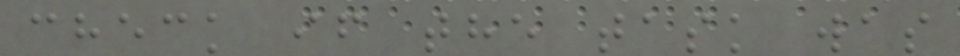check if the task was
